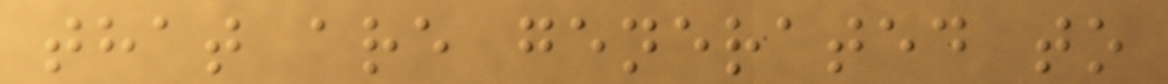that are generated to
